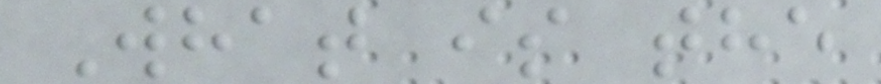What is the
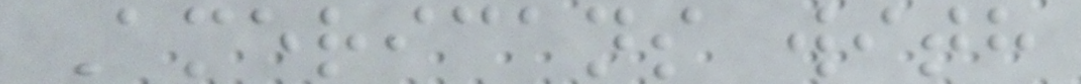Americans with
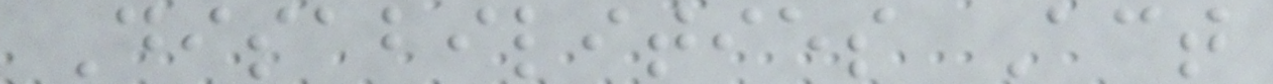Disabilities Act
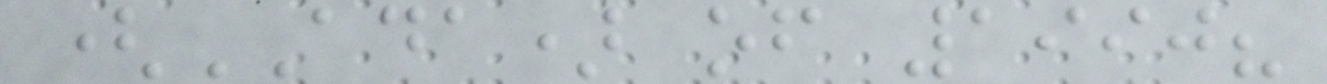(ADA) of 1990?
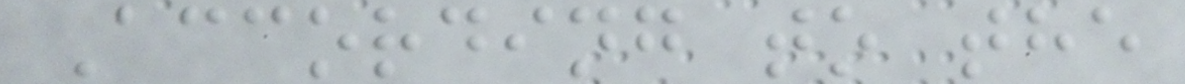According to the
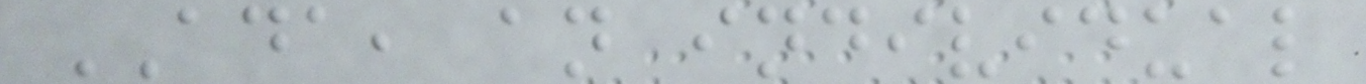ADA, an individual
